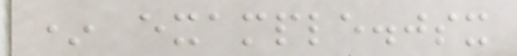* example.jsx
